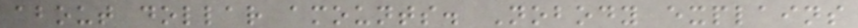about dollar amounts. Nobody explains
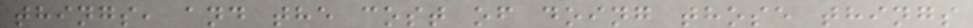things, and the cost of doing those things
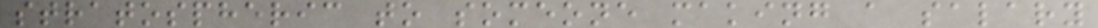stratospheric to someone making a salary
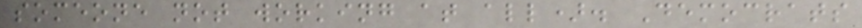someone not working at all). Democrats
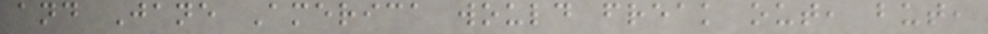and Jane America would freak out, but,
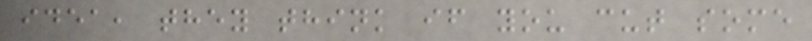idea, they think if you cut some
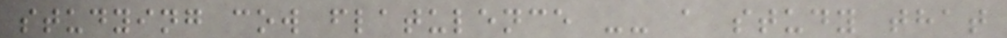studying cow flatulence -- a study that
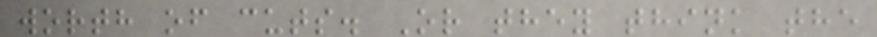worth of cuts. Or they think the
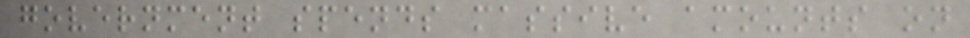government spends massive amounts on
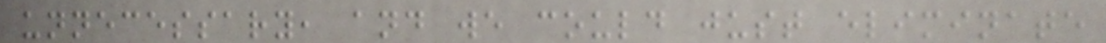unnecessary, and we could just eliminate
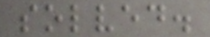solved.
